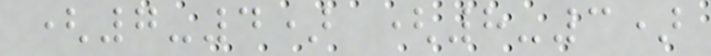(7-4) (8-3)
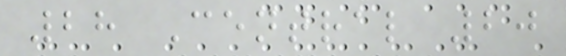28 Central 20
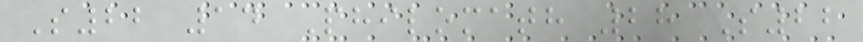S22 14 Philomath 28 S22
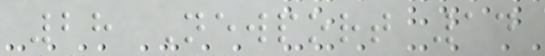28 Newport 14
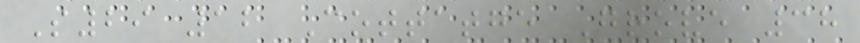S29 12 Cottatge Grove 38
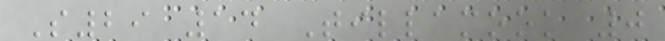S29 14 Tillamook 0
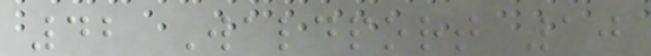42 Waldport 10
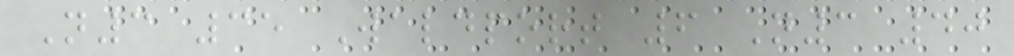N3 35 Waldport 6 N3 40
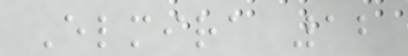Elmira 12
